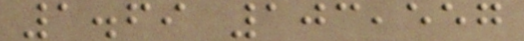1.69 103,557
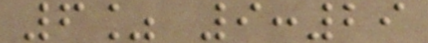6% 9:29
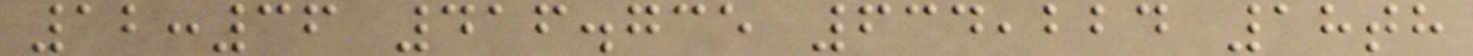12:36 416.735 634,224 18th
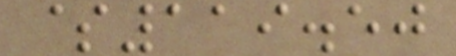$119.50
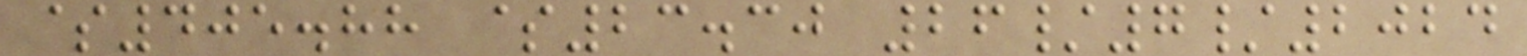$405.88 $23.30 26/7/2024
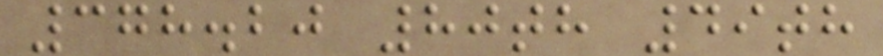378.20 80th 49th
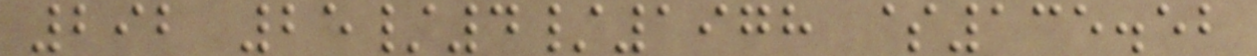292 25/4/1978 $135.52
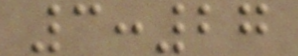3:27
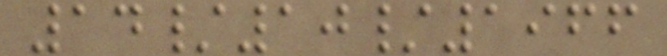14/10/1966
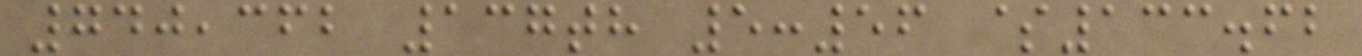740,362 137th 5:56 $133.62
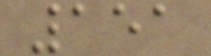151
